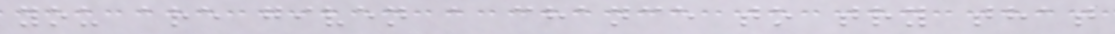you are given a chance to try that
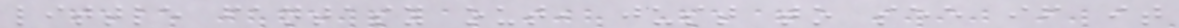little fantasy out, just to see if it
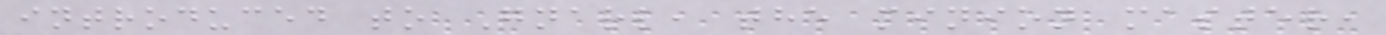introduced to Gnarl, the minion master,
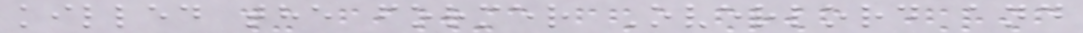killed the former Overlord and
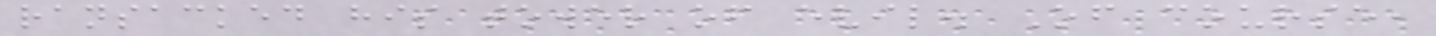ransacked his tower of evil. Of course,
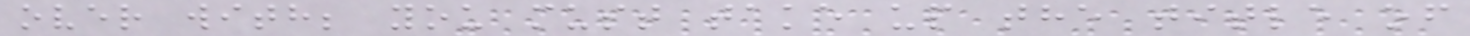over with; you must take up the title of
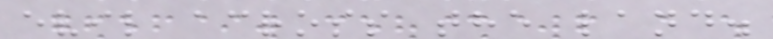evil across the land.
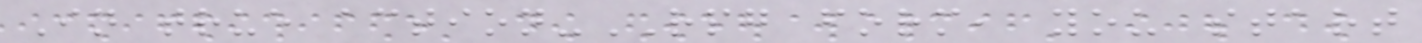In true action-RPG form, you start
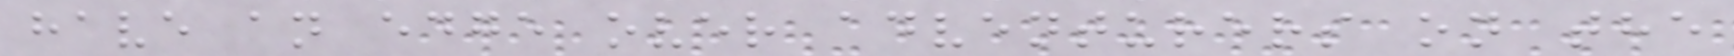have an edge over adventurers on the
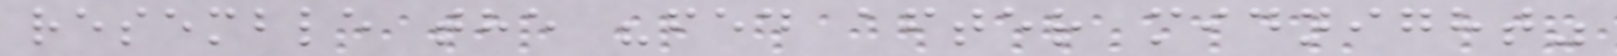resemble the "fed after midnight"
